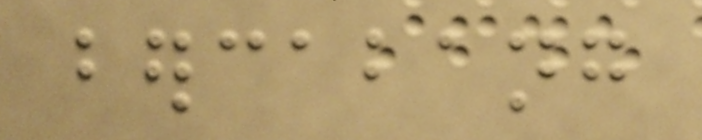bercabang
